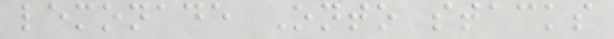lemonade Onto stacks
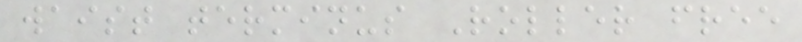waist terminus Roller free
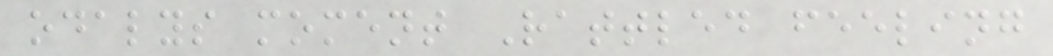odalys moment Rattled feeling
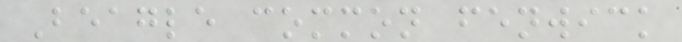Beagle common fenwick
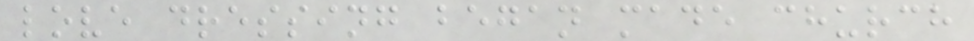love dressing began made church
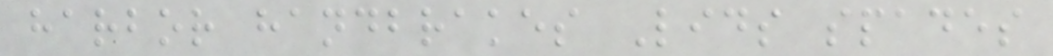harbor handbrakes Lids spades
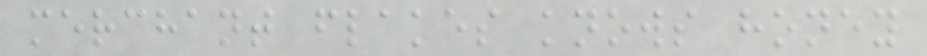merchant flakes knows honey
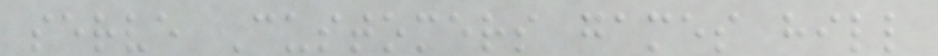serve Customers games hill
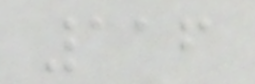116
